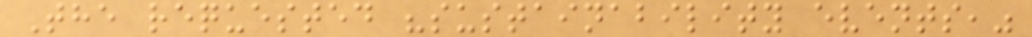The requested "sustainability events,"
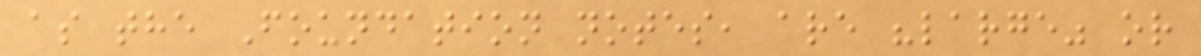as the Foundation notes, are "large" or
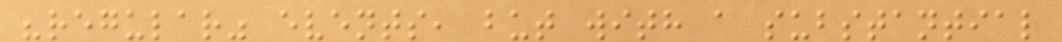"regular" events, but with a substantial
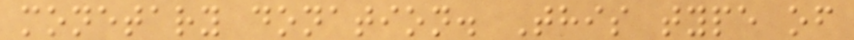monetary donation. This type of
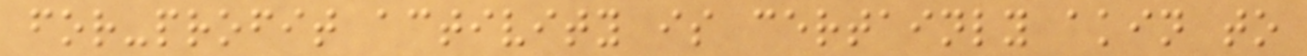for-profit activity is certainly akin to
